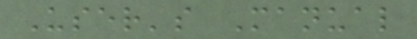User's Manual
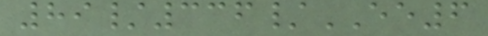89/336/EE6
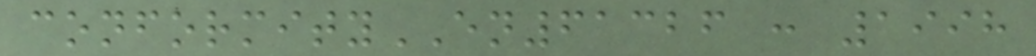conformityEN61326 : 1998
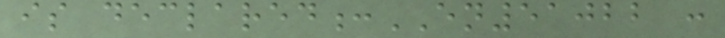is declared:EN51022 :
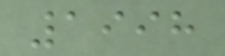1998
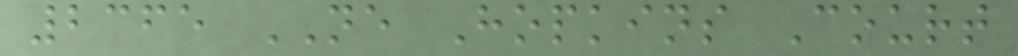2365 NE Hopkins Court
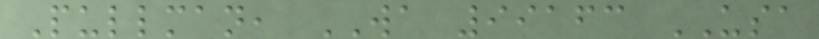Pullman, WA 99163 USA
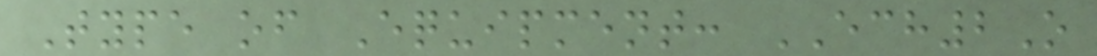Type of Equipment: ECH2O
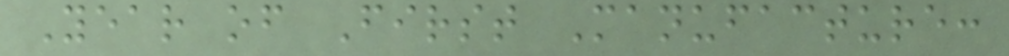Year of First Manufacture:
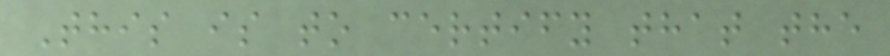This is to certify that the
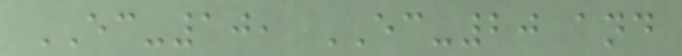EC-10, EC-20 and
